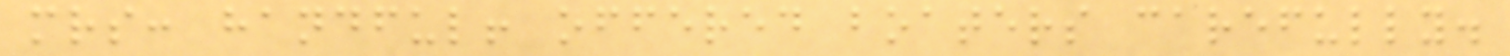mrs: handful! offered boaters carefully.
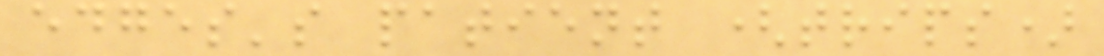edges's patient (trips)
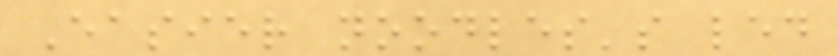Easier noodles's led
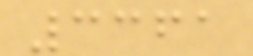3361
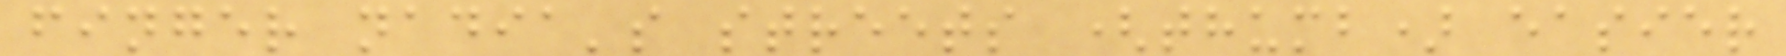finger nadia's streets (thumb) easier
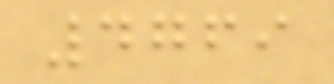4769
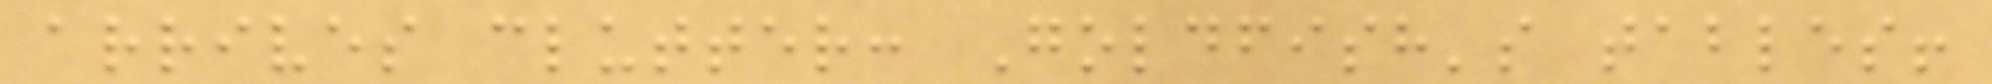arrives clutter: Goldfish's tables!
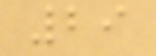29
